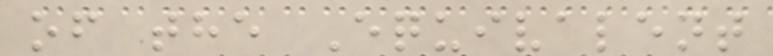of the Equivalent
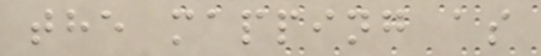the mapping as
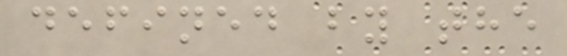defined by the
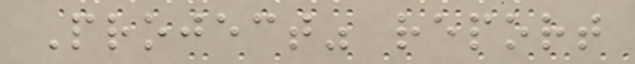Project" report
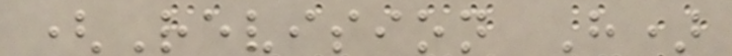(Revision H)
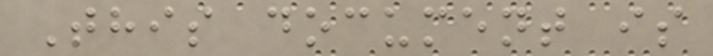This document is
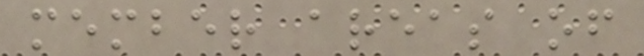member areas of
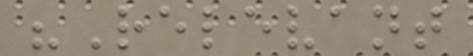"Relevant
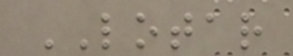LOTAR
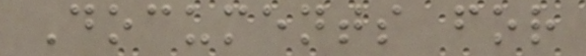Documents for
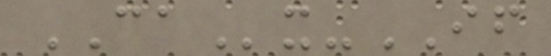CAx-IF
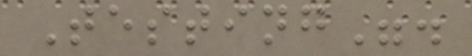Testing".
